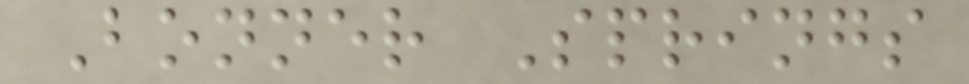Bonner Springs
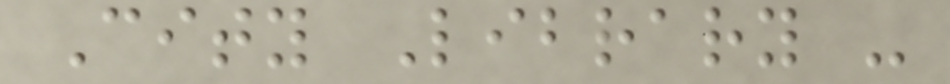City Library -
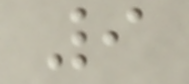9
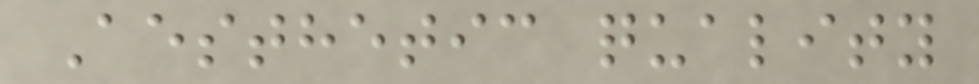Aesthetic quality
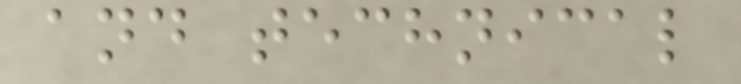and technical
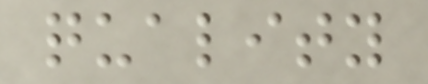quality
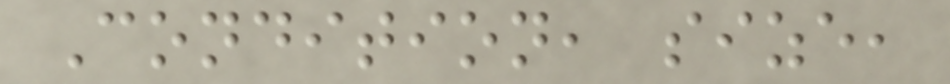Condition, size,
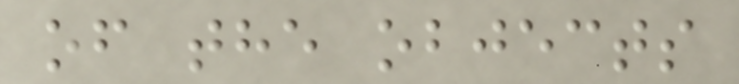of the objects
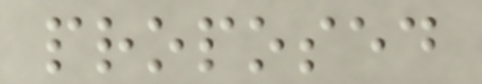proposed
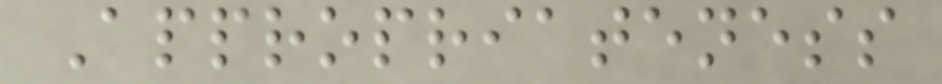Appropriateness
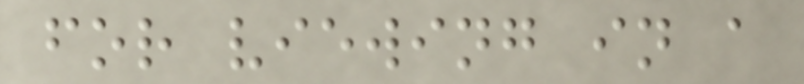for viewing in a
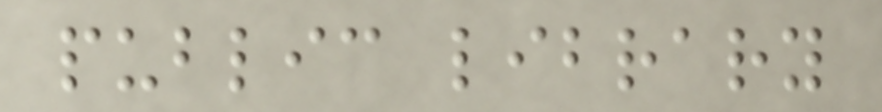public library
